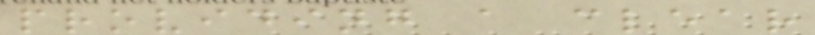providing a clear
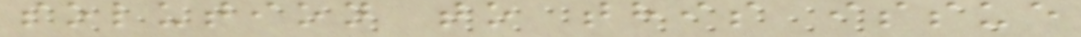solution to this issue
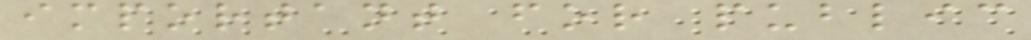important for public
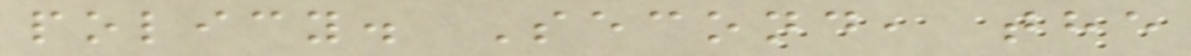policy. Second, the
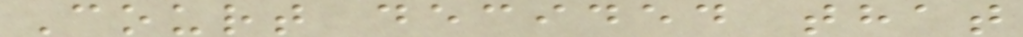Court decided that
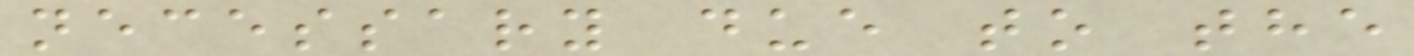necessary due to the
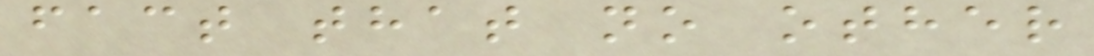fact that no other
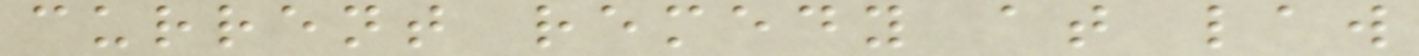current remedy at law
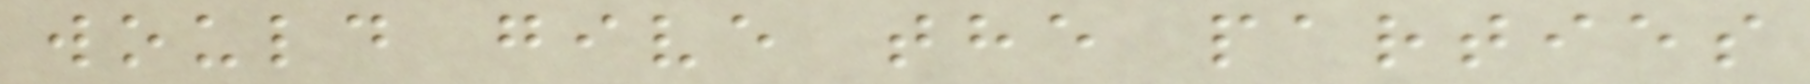would give the parties
